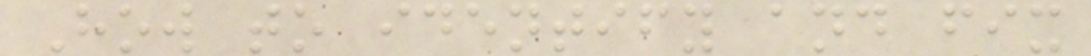How to identify and fix
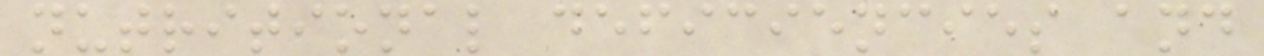nutritional deficiencies and
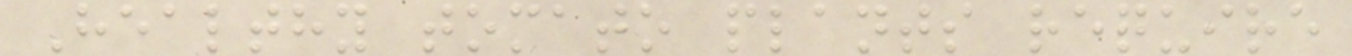Healthy tomato plants require
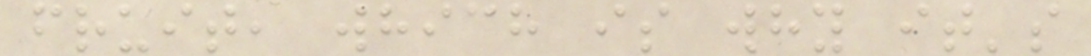fruit, which is why it's
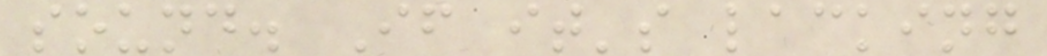sound. If it's lacking
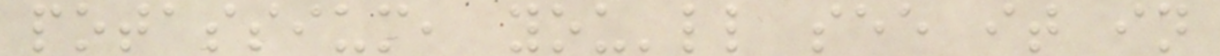potassium, you'll see it in
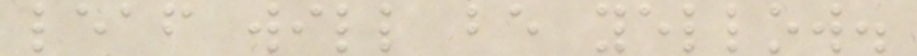leaf will be yellow.
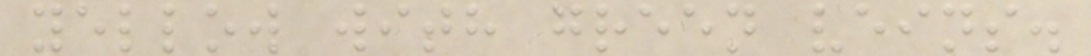yellow with green veins.
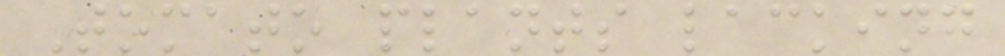Tomato plants lacking
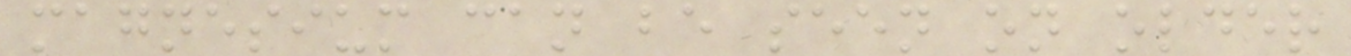magnesium can be seen on older
